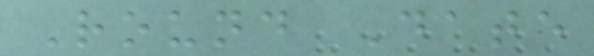Round Date
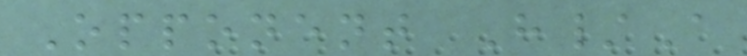Opponent H/A
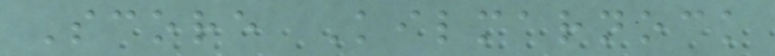Score Kilmarnock
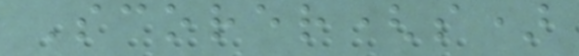Scorer(s)
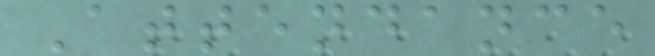Attendance
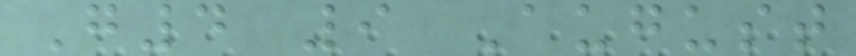G4 9 August
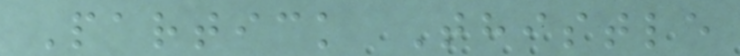Partick Thistle
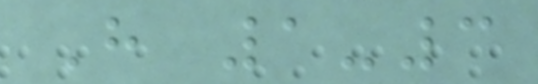H 1-3
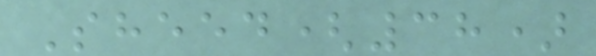Sheed(38)
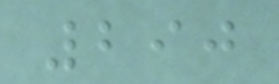290
